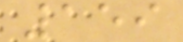159
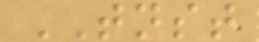TNST
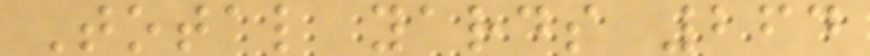Total yards 264
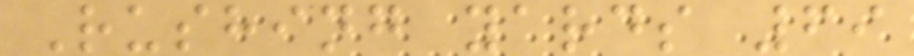Rushing yards 69
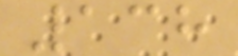138
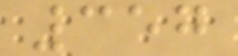357
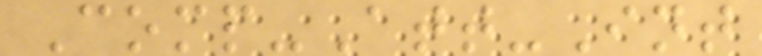Comp-Att-Int
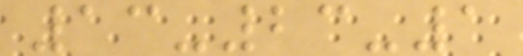13-23-1
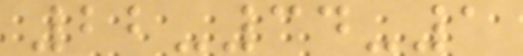22-34-1
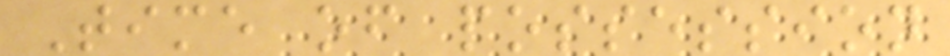Time of possession
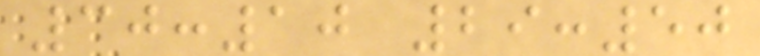30:10 29:50
